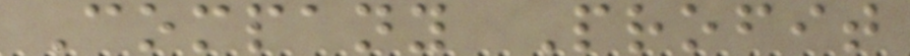Company Profit
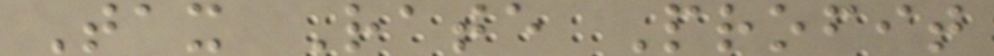Tax Rate Profit
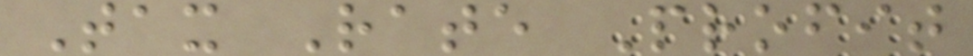Tax Rate Profit
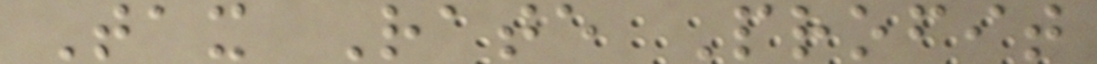Tax Rate Profit
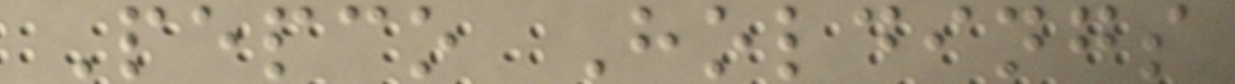Pepco Holdings
